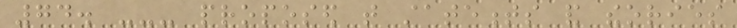74. --- proposed that statements and theories
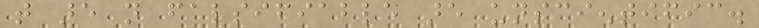that are not falsifiable are unscientific.
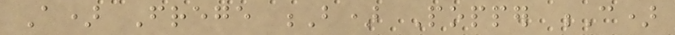A) Frege B) Popper C)
